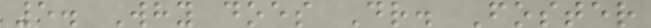5. Why does Dr. Foster
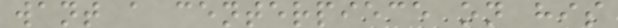want a centerpiece on his
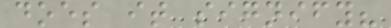does it signify?
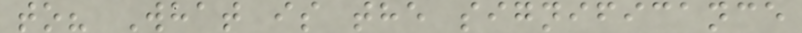to? What is the significance
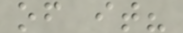of it?
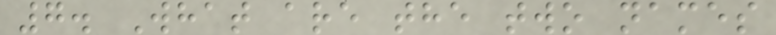7. What are the two names
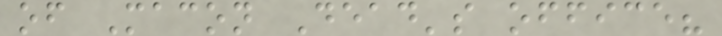of Macon Dead's office?
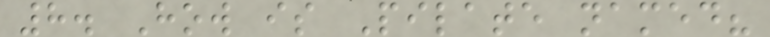8. How is Pilate named?
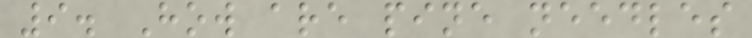9. How are pine needles
